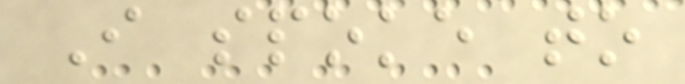I spoke to
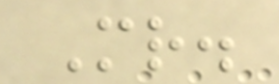Mr.
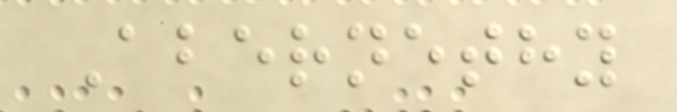Abernethy
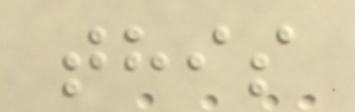this
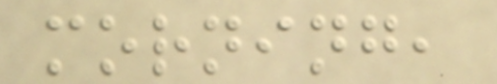morning,
